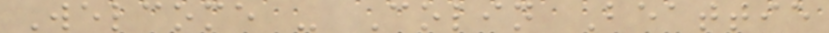Welcome - Colin Beattie
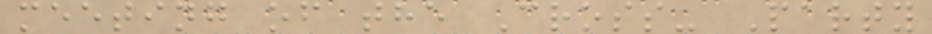meeting of the Cross- Party
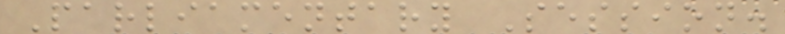Parliamentary Session.
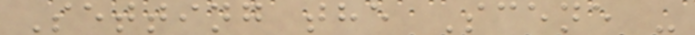Setting the Scene -
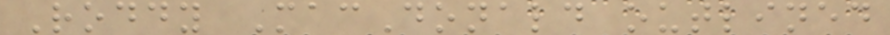Roddy MacDonald outlined
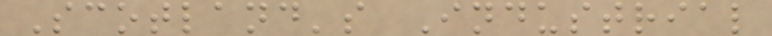Scotland's Industrial
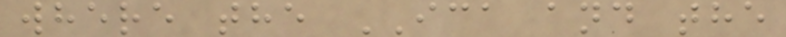where the ICA and the
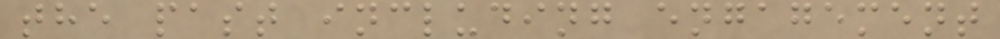the past including engagement
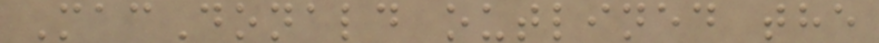MacDonald outlined the
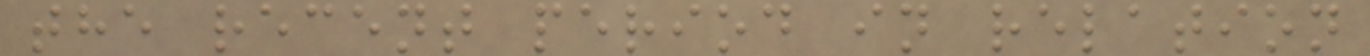the recent period in relation
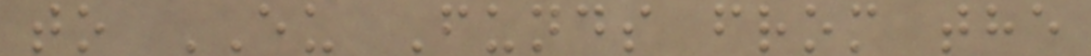to EU Funds from the
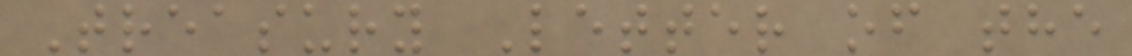Treasury Letter of the
